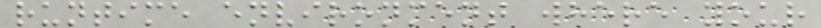runtime environment where your
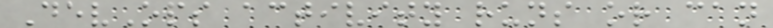DevOps activity runs or can
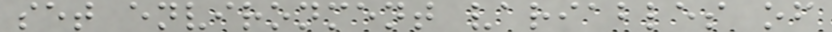set environment variables of
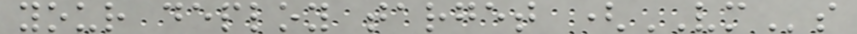your deploy target (VMs
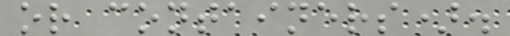or containers).
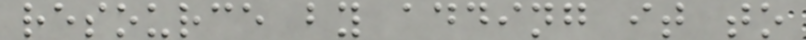resource by adding it to
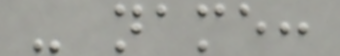- name:
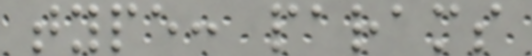type: params
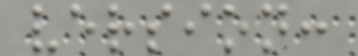version:
